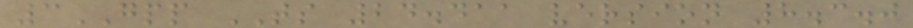3GPP TS 24.411 version 8.3.0
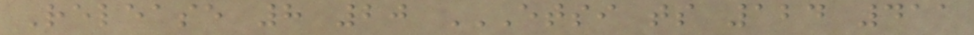Release 8 20 ETSI TS 124 411
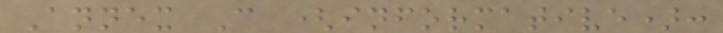Annex C (informative):
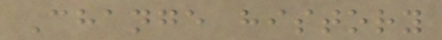Change history
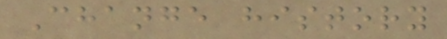Change history
